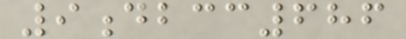9dbcc686
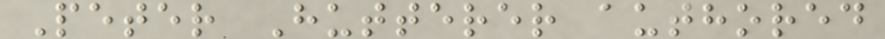Peter Hutterer authored
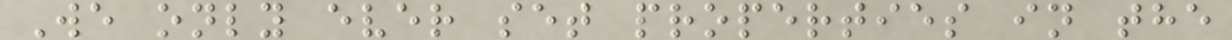We only ever set properties in the
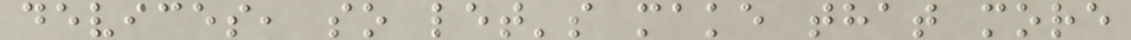devices, so let's make that more
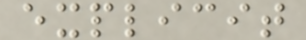explicit
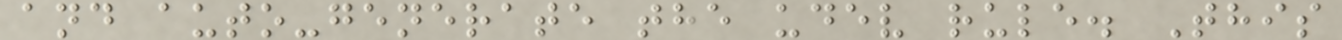and auto-generate the udev rule. This
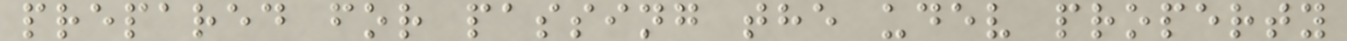prepared for passing the udev property
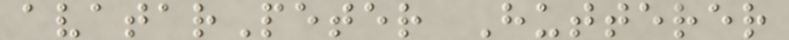avatarPeter Hutterer
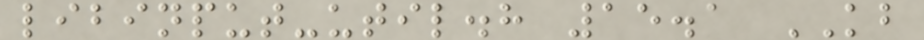libinput-util.h 15.1 KB
